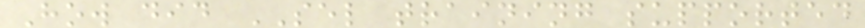How did SEL training supported
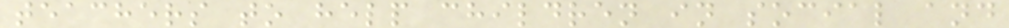teachers to help children in social and
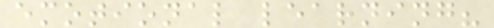emotional learning?
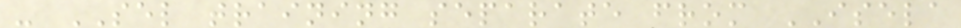- SEL training separate from ISELA
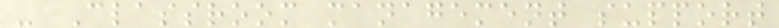- Classroom management support
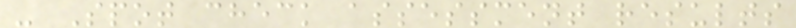- Spot check assessment results
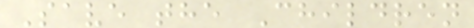Save the Children
